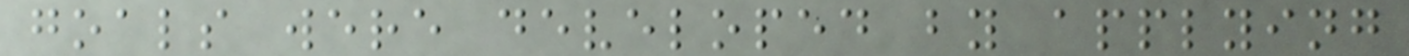goals were developed by applying
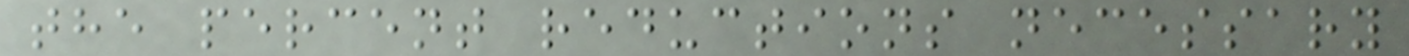the percent reductions necessary
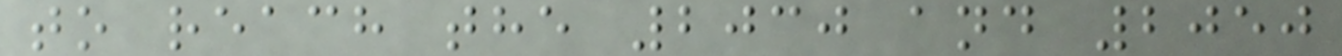to reach the 2030 and 2050
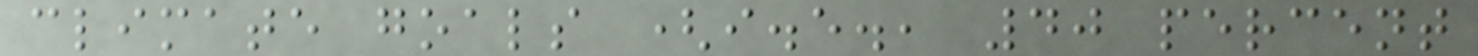climate goals (i.e., 40 percent
